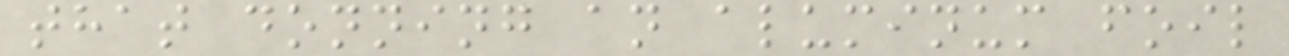that donning an aluminum foil
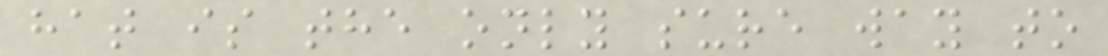hat is the only sure way to
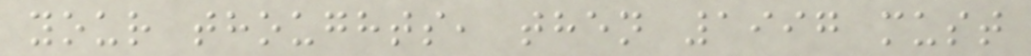your thoughts, then 1997 must
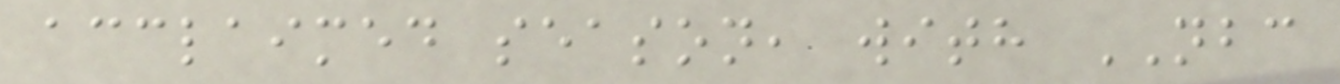acclaimed season, with NBC
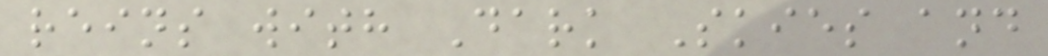reins with Dark Skies and
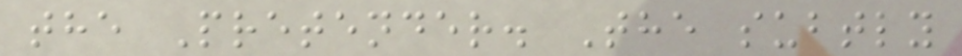the Pretender. The subtly
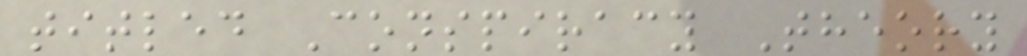titled Conspiracy Theory
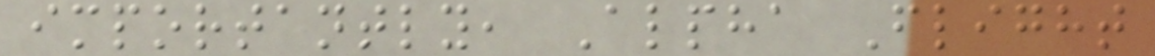importantly, Alpha Flight
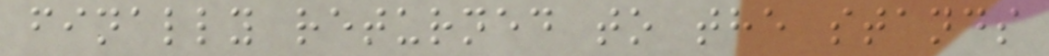finally returned to the stands
